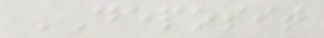DEPOSIT
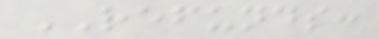REFUNDS:
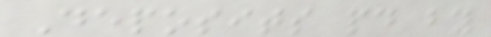Deposits paid by
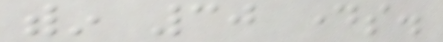within 30 days.
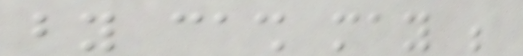by cash may be
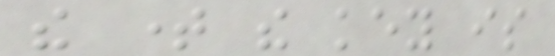the time the key is
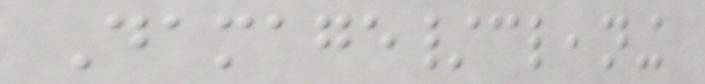Damage/cleaning
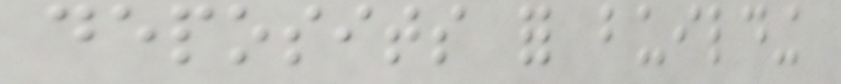deposits for building
